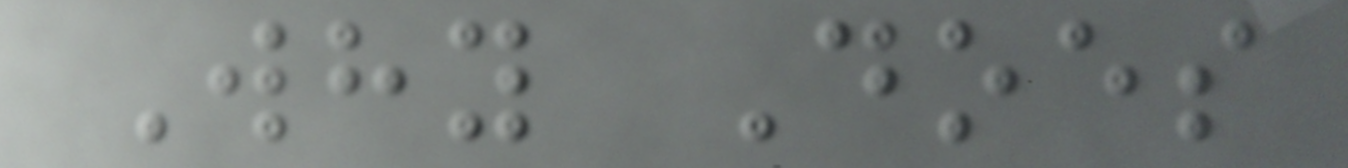Why Does
